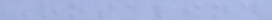Rosalind
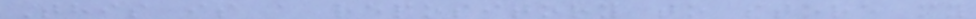This is a repository to store my
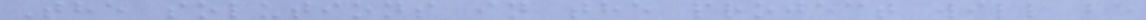The solutions in the project will be
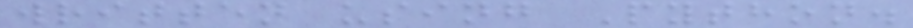written using Python.
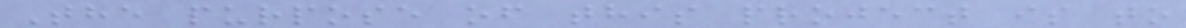The purpose of this project is to
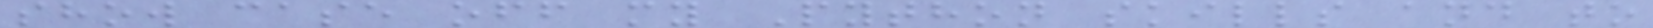show case off my Python skills and to
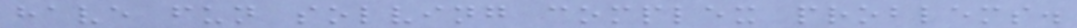have fun solving complex problems.
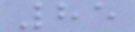85
